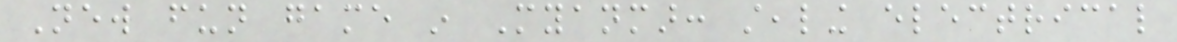New fun game in Myanmar: stealing electrical
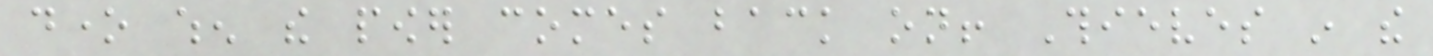done when the power comes back on! Thieves in the
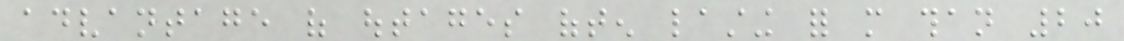advantage of outages often lasting for more than 20
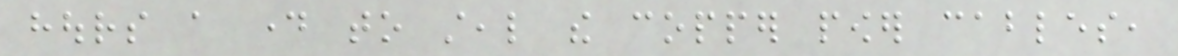hours a day to steal the copper power cables,
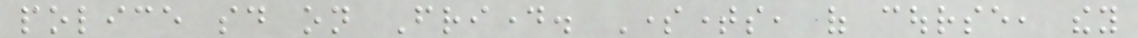police said on Friday. Sometimes, of course, they
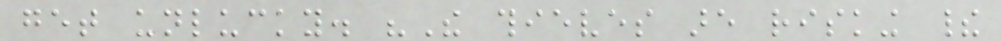get unlucky. "The thieves are risking their
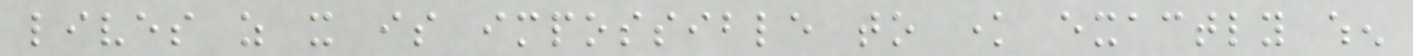lives as it is impossible to know exactly when
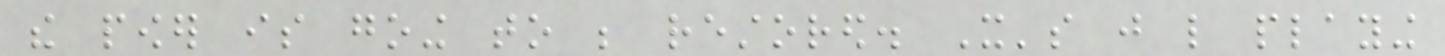the power is going to be restored. It's just like playing
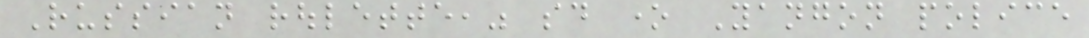Russian roulette," said one Yangon police
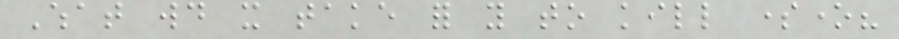What would it take for you to kill someone?
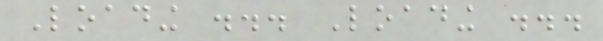Loading ... Loading ...
